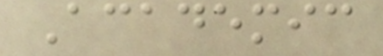Academic
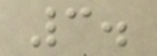3.
